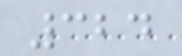324
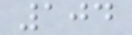104
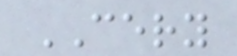CERY
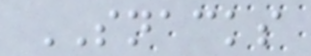SNACKS
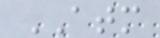ATM
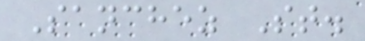Sanchez St.
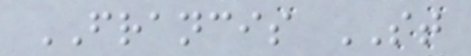FRANCIS ST
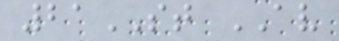21ST AV
